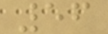56
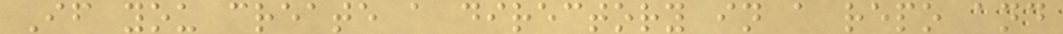If you create a directory in a repo and
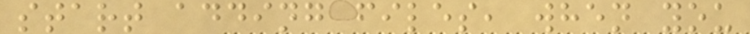start adding files, when you
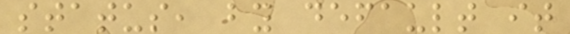status, by default it
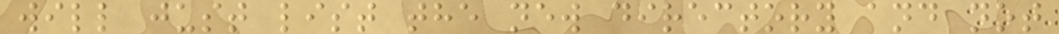will just list the new directory and not
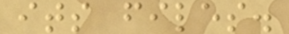its files.
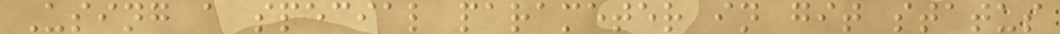Using a special parameter in git status
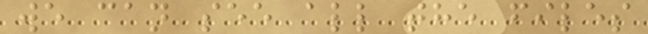we can see all the files
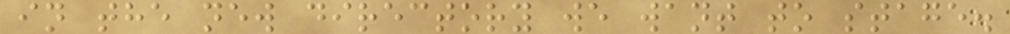in the new directory we want to stage.
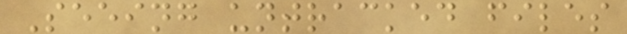Seeing untracked files
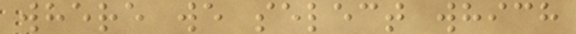where we select which
